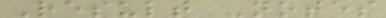Result Notes
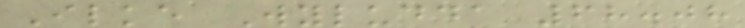Ilke Wyludda 68.08
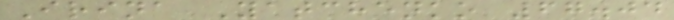Irina Yatchenko 67.04
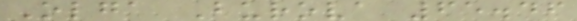Olga Burova 65.46
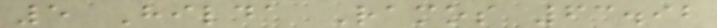5 Hilda Ramos 63.92
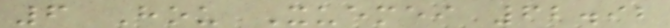6 Hou Xuemei 62.92
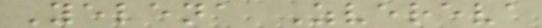Yelena Zvereva
